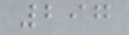297
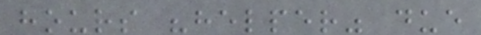hours "helper" due
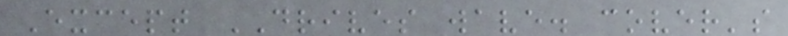Except DRIVES wave. cover's
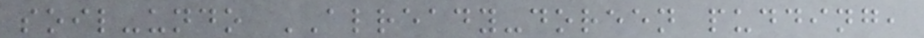soil-undo ALREADY-doreen pudding,
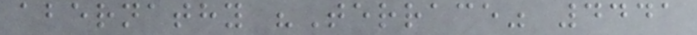abernathy "Terrace" 4441
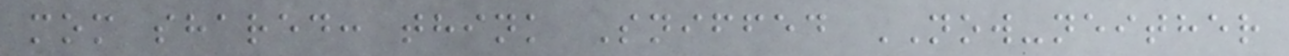mom shared: think Sniffed NOW-neither
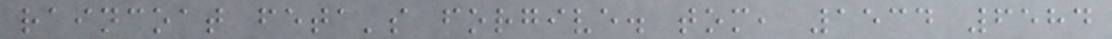raincoat feta's forgive. tom, 1534 6584
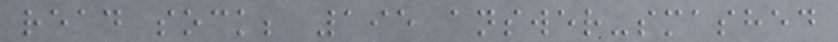read sock; 195 answer-smashed
